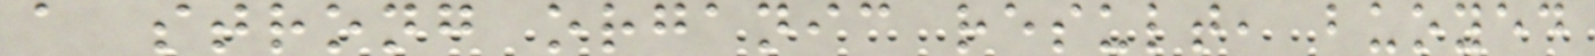a strong organic result, buoyed
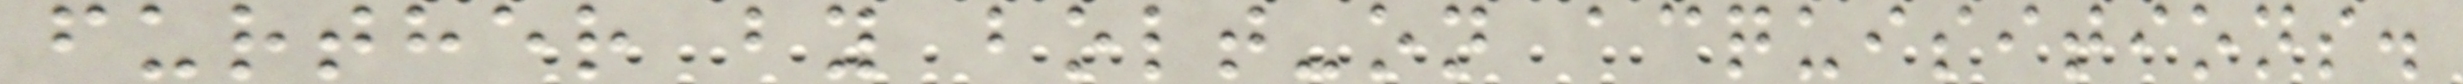further by bolt-on acquisitions.
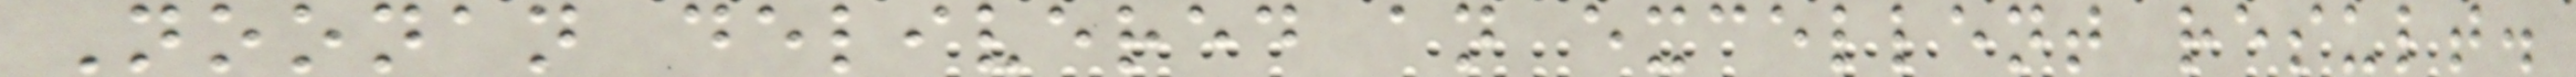Noonan delivered an excellent result.
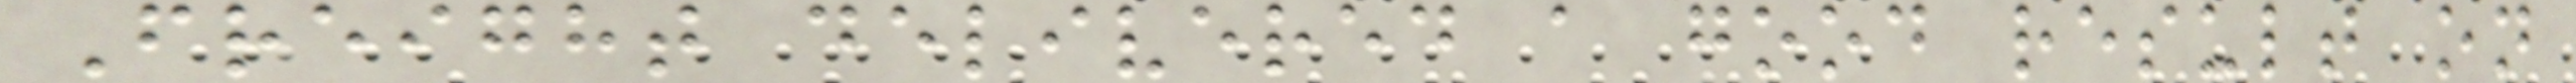Freight delivered a good result on
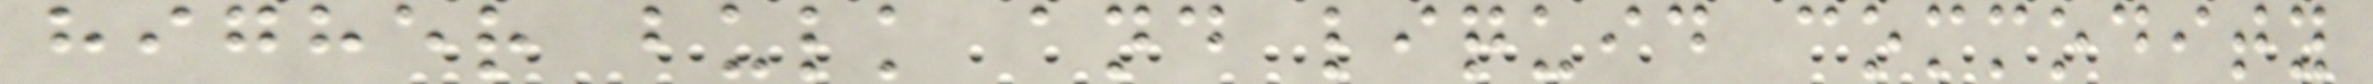higher bulk and liquid commodity
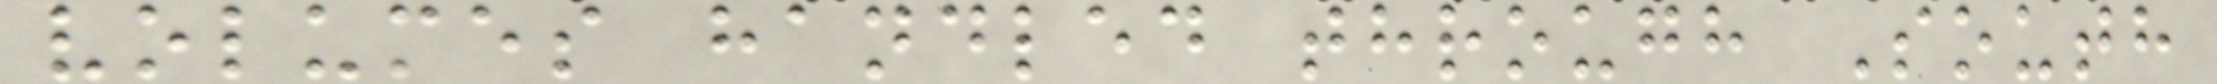volumes handled through South
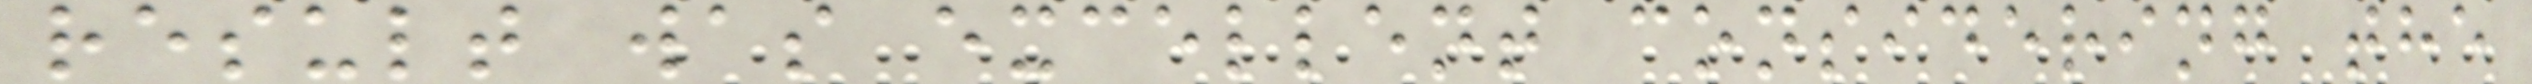result was excellent considering the
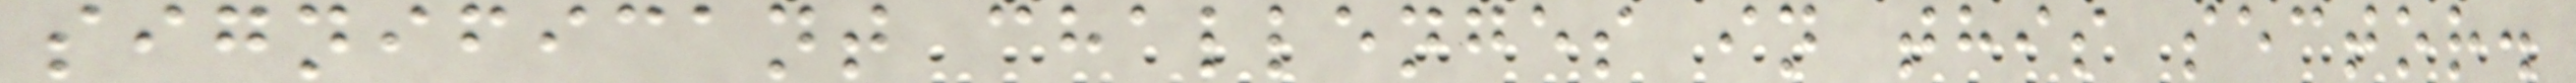significant challenges in this sector.
